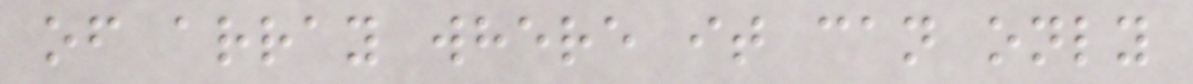of array where it can only
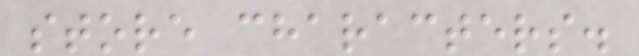store characters.
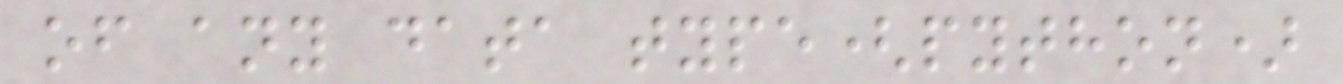of any data type(python)
